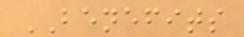BENEFITS
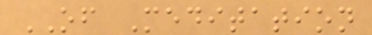OF Meditation
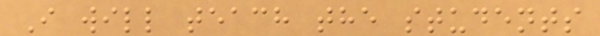I will teach the students
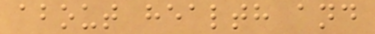about health and
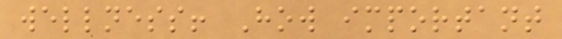wellness! How important
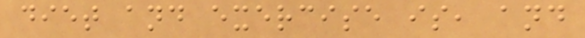diet and exercise is, and
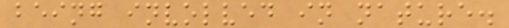being involved in nature.
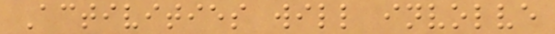Activities will involve
